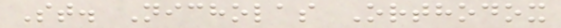St. Nicholas Orthodox
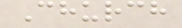Church
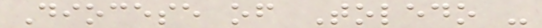Diocese of Toledo -
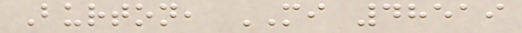Burton, MI 48519
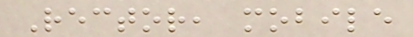Rector, mobile
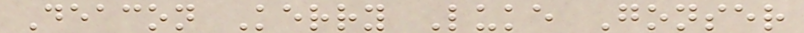Deacon Kerry Luke Gonser
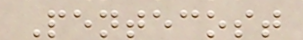Pentecost
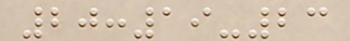20:19-23
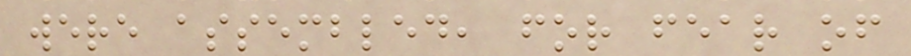were assembled, for fear of
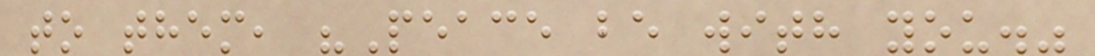to them, "Peace be with you."
